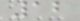12
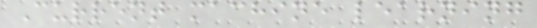Current machine learning
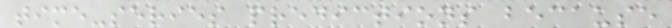time-series predictions because
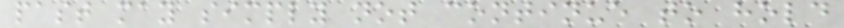past may simply not continue to hold
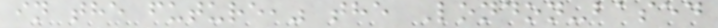in the future," the London-based
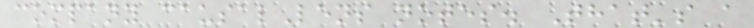company causalLens notes. That's a
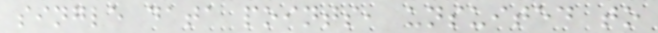single data points, unsuited to
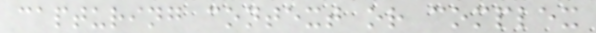capturing context or complex
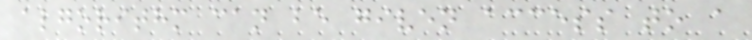algorithm can be given access to a
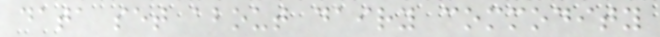data set about dairy commodity
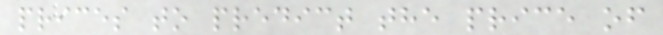prices to predict the price of
